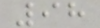98
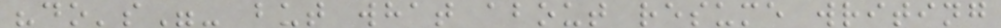"do's"- but what about resume writing
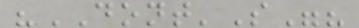"DONT'S"?
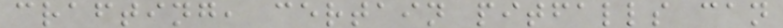crafting, certain pitfalls can
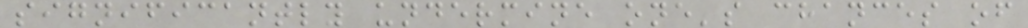significantly undermine one's chances of
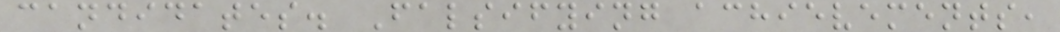candidates. Falsifying achievements,
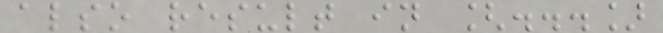also result in [...]
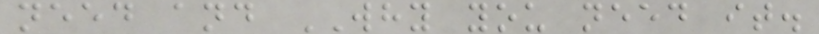need and WHY you need it.
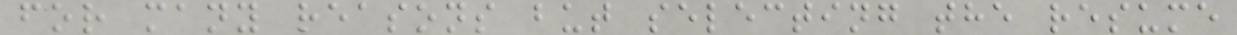for many reasons but selecting the resume
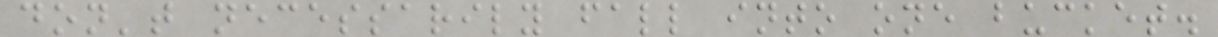don't necessarily fall into one bucket.
